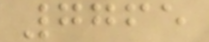7765
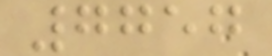7757
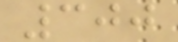300
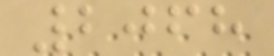2068
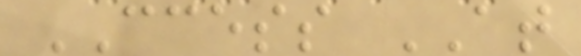CCESS AT
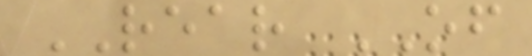REAR OF
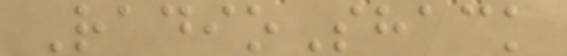RadioShack
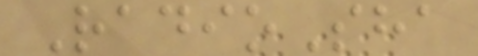RadioSha
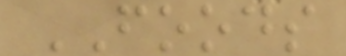FOODS
